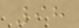98
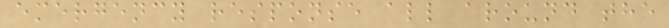emergency response all around the
